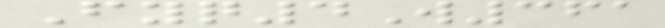Fyq4W361
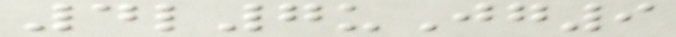4l7uJg9
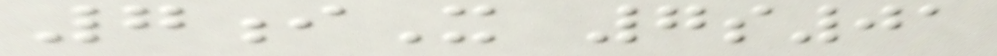7iX 7s01
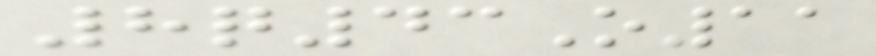8q43O11
